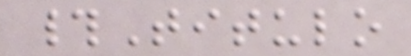#Titulo
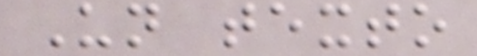Un texto
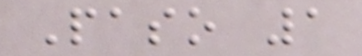Paso 1
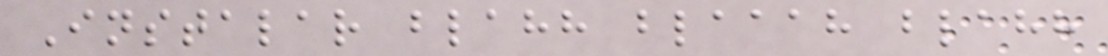Instalar blahh blaaah blahh
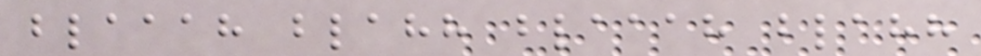blaaah blahh blaaah blahh
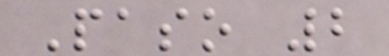Paso 2
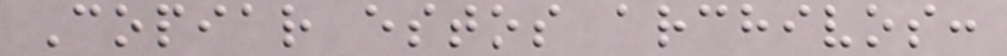Copiar estos archivos:
